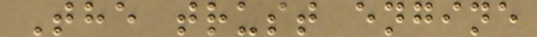The trust engine
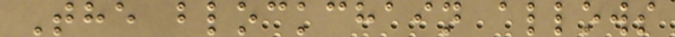The blockchain allows
